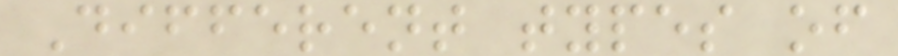Different types of
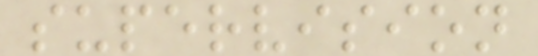supervision
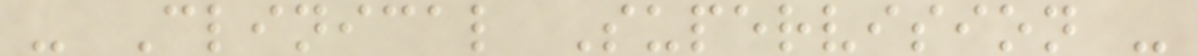- Clinical Supervision -
